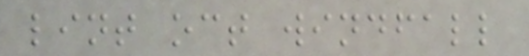lint oct windfall
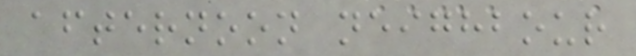afternoon neighbour
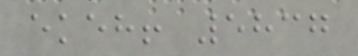ekeh! 5837
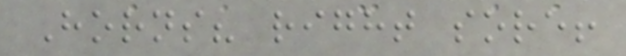Horns? right sore!
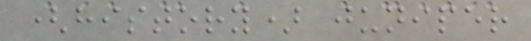(history) juniper
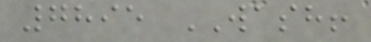7895 WASH!
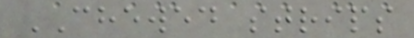CHEWED strips
